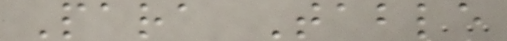Para Table
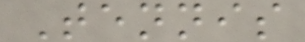Tennis
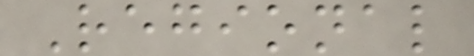Regional
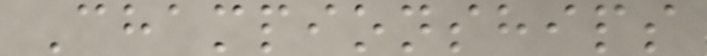Championships
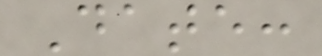Date:
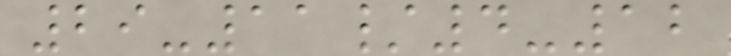29-11/4-12
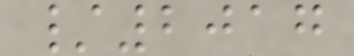/2017
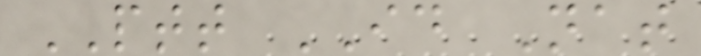PTT ID Nat
